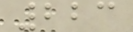223
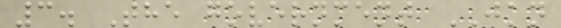3. The government JKN
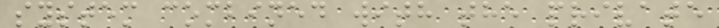system combined with the private
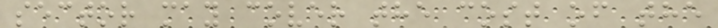sector may cover the cost of the
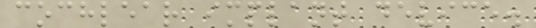cochlear implant device.
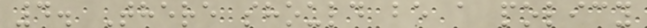4. There should be a policy
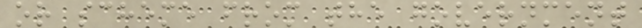or scheme from the government
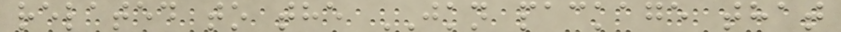related to the JKN package that
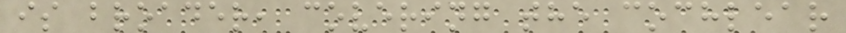is broader, covering the cochlear
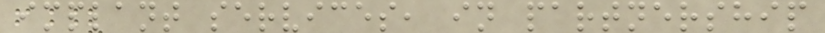implant services, in partnership
